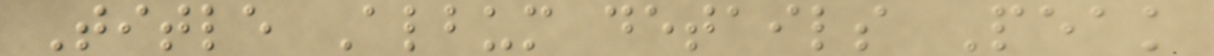Title Album details Peak
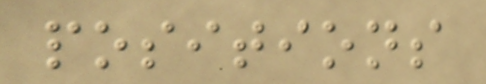positions
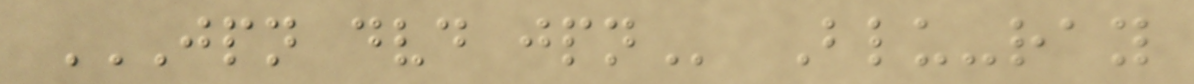JPN DVD JPN Blu-ray
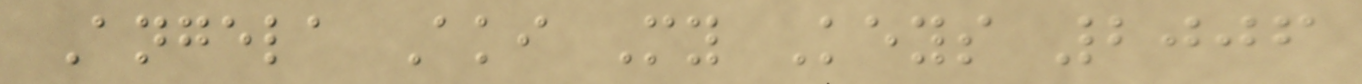Angela Aki My Keys 2006
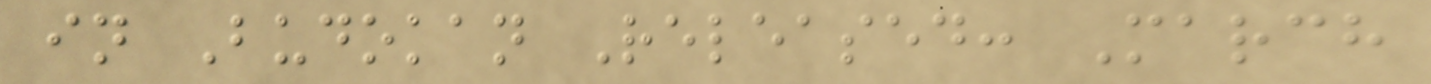in Budokan Released: March
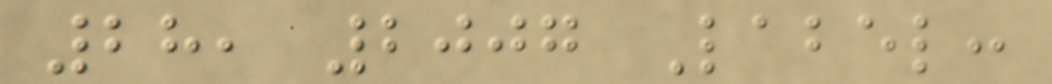28, 2007 Label:
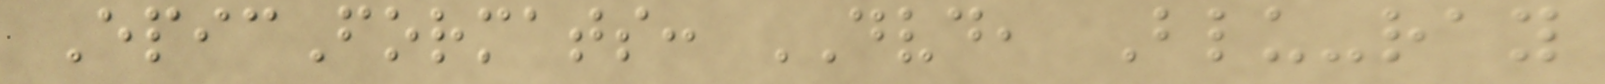EpicFormats: DVD, Blu-ray
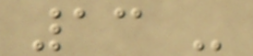13 -
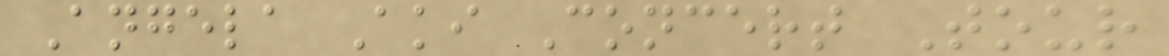Angela Aki Concert Tour
